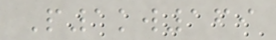P1kw169
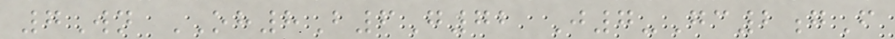7Wn OH8B6G72 J7-Gc2gF
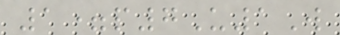1=p7U1W
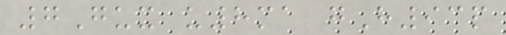7Gux u8ma gH93p
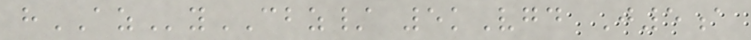hAZyCBZ/ 5kVgd J5a
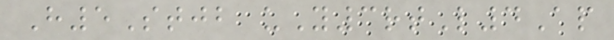H5Stjb uY3rtL4Ap
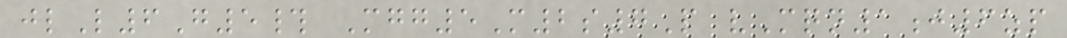jlL6G5# Mgg5M2s7P vMqn1j6zp
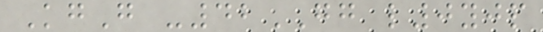KgG -42GG l0yjp
